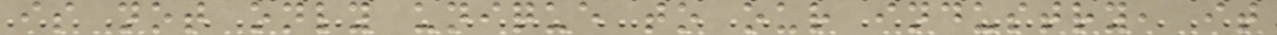is not only unique to our industry, it
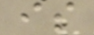is
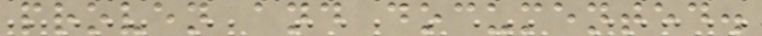proven and documented.
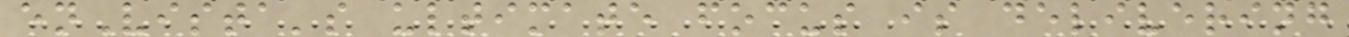enVista's ultimate focus is delivering
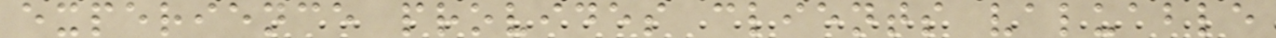experience provides clients valuable
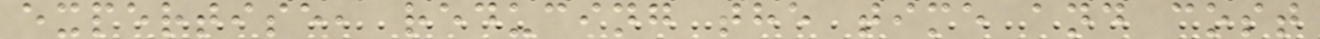expertise, reducing the time and cost
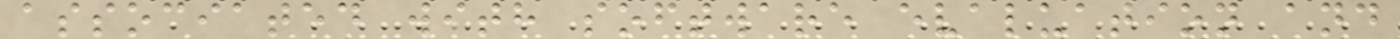associated with software evaluation and
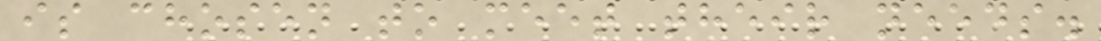is chosen to meet their needs.
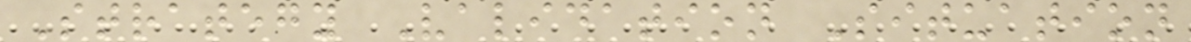Strategy Validation Situation
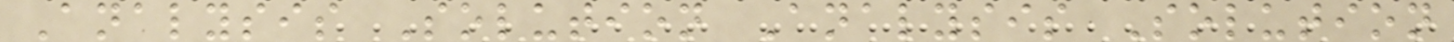Analysis Solution Analysis Solution
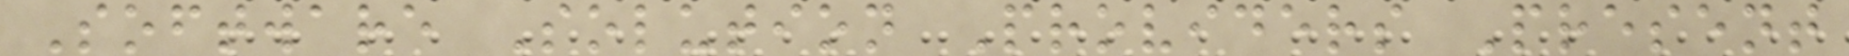Software Solution Providers Present
